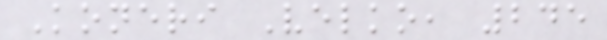Koneri Velko, 245
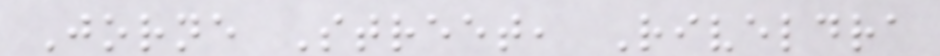Jorne Street, Riveldra
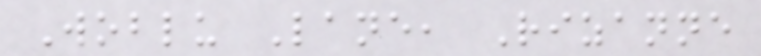Woblu Lane, Rizanne
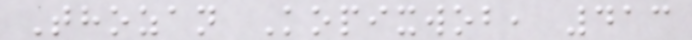Thozan Kopixwob, 413
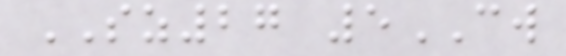SZ27 5CW
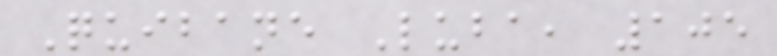Quibane Luba, 105
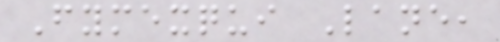Fymexqui Lane,
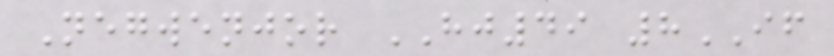Negwenjor HJ49 8IF
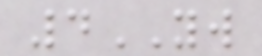4YW
